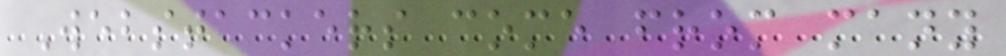Webstackers come from many
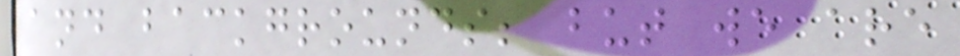and backgrounds; but we are
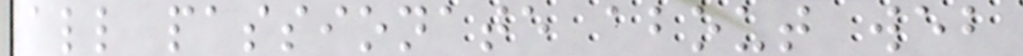all passionate about web
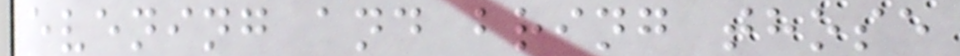evening and bring those
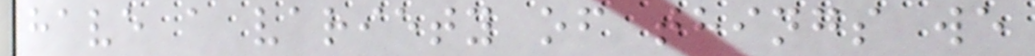have a variety of things we
